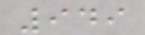949
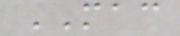MAC
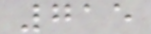715
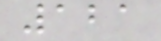121
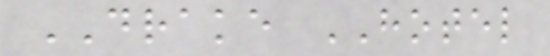DRAKE HOTEL
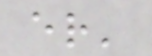er'
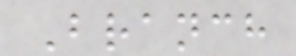Branch
